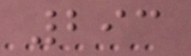293
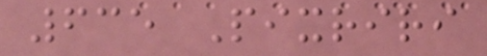635 Pixriri
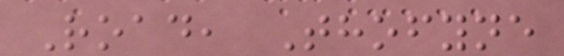Road, Thofyne
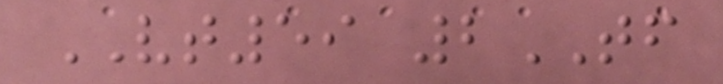VT59 2TF
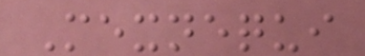Mexnequi
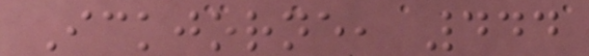Ickjorne, 444
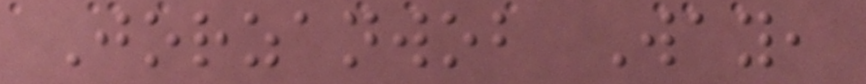Jorzanwob Way,
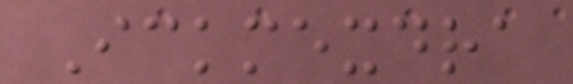Ickmexdra
